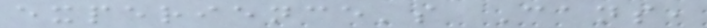experience's Cans,
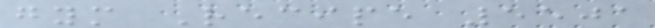gym Recipe 5501
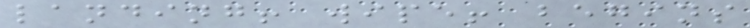landing! wipe! begins
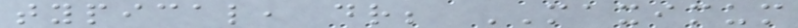typical, dr; MAXIMUM
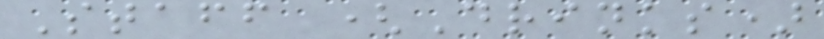Staff (Drinks)
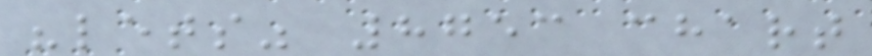"lets" 8753 chart
